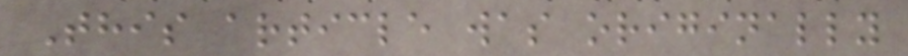This article was originally
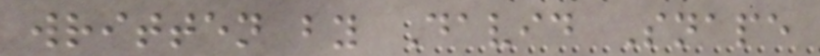written by David Snape
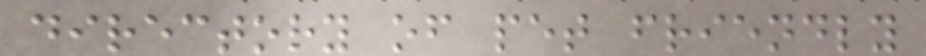directory of pet friendly
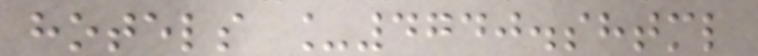hotels _4740.shtml
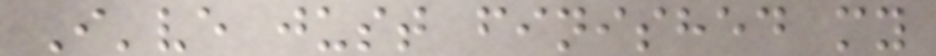I've just finished my
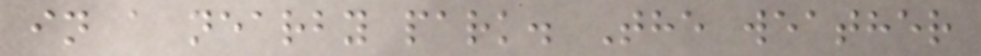in a nearby park. The weather
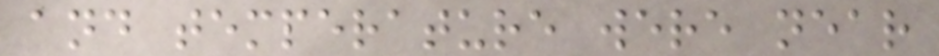and temperature were near
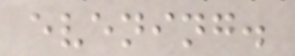evening.
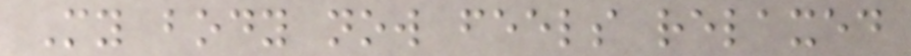My body now feels relaxed
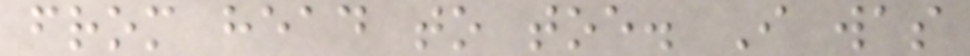from head to toe. I was
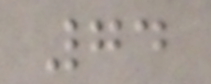74
